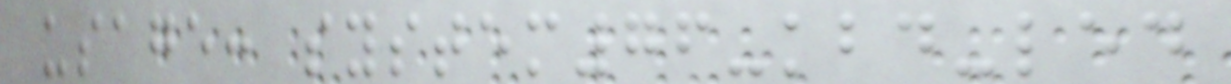usage: system76-kbd-led
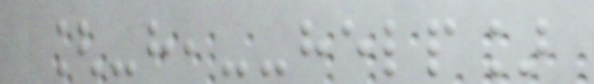[-h,--help]
